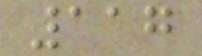117
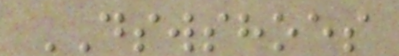DSWSHOES
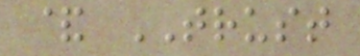& TRUST
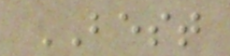BEST
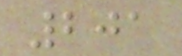201
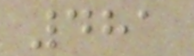481
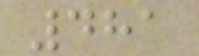481
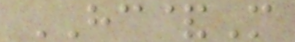HC&M
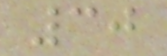30
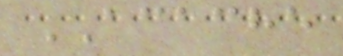ACACHE
